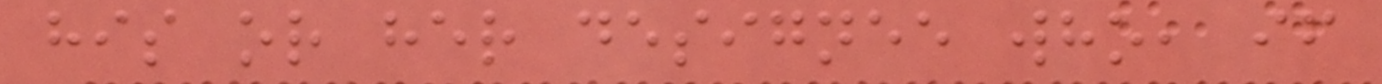his or her designee who, if
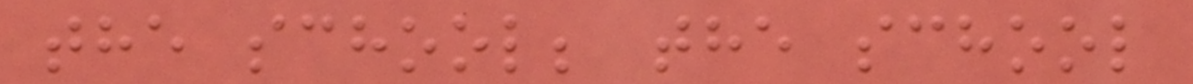the school; the school
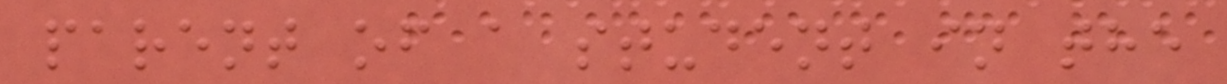parent of a student in the
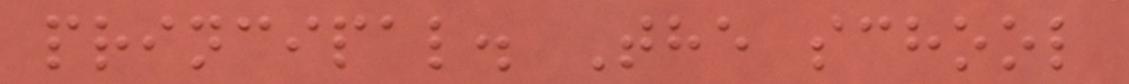principal. The school
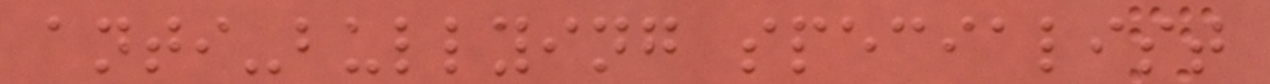anti-bullying specialist
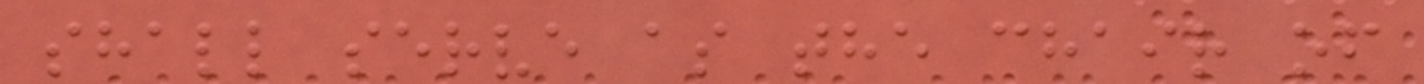shall serve as the chair of
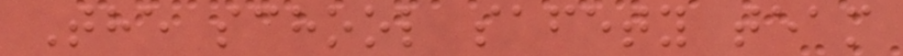The school safety team
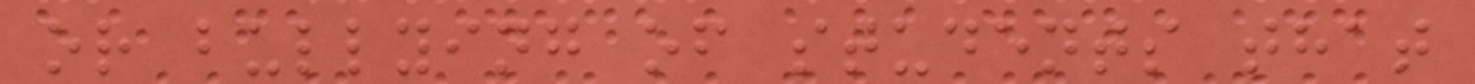or bullying of students that
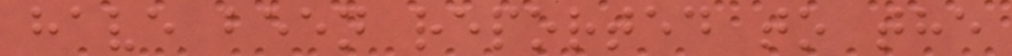have been reported to the
